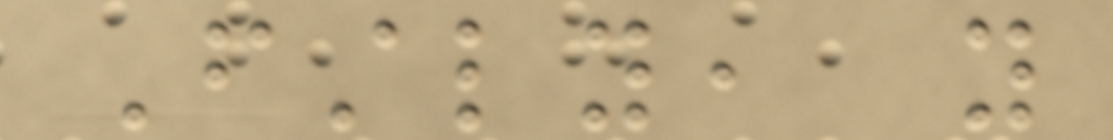Firstly, you
